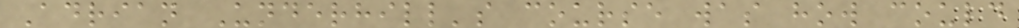Adrian Underhill's course was how could
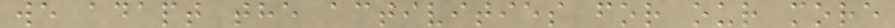we adapt the activities for our more
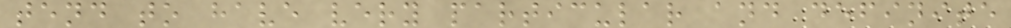tend to have very particular and definite
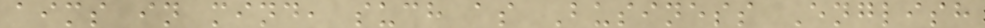aims in mind, such as Business English
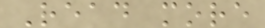Read more
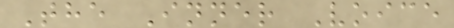The Inner Voice
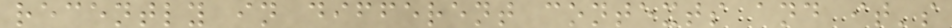recently in different contexts and it's
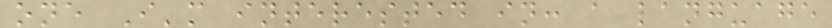one I'm interested in: a language
